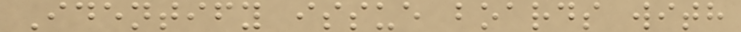Identify issue boards with
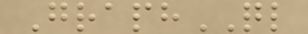GraphQL
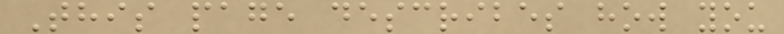This page describes how you
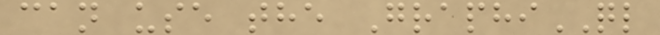can use the GraphiQL
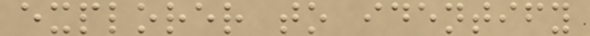explorer to identify
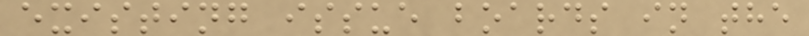existing issue boards in the
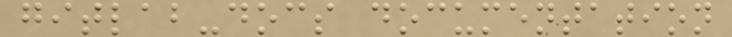gitlab-docs documentation
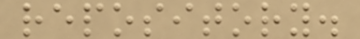repository.
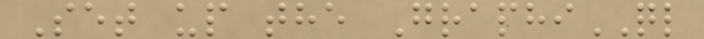Set up the GraphiQL
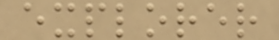explorer
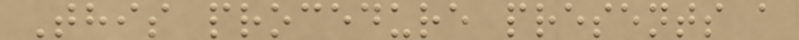This procedure presents a
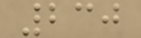230
